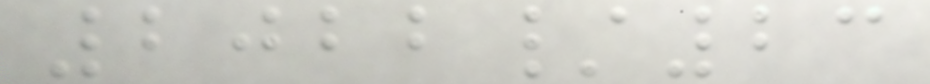2022/23
